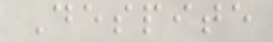Despite
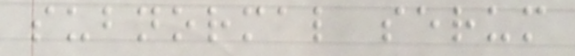subnormal serum
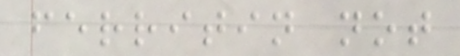ferritin not
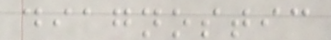diagnostic
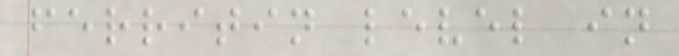ferritin level in
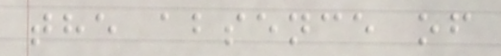the absence of
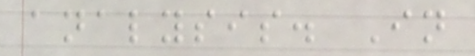analysis. In
